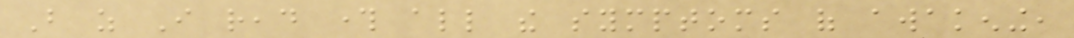But as I read through all the symptoms of awakening,
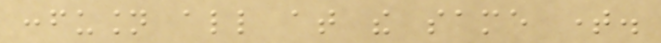confusion all at the same time.
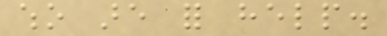who are for help.
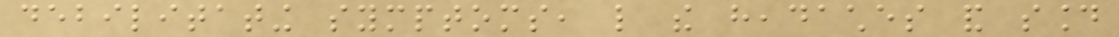debilitating symptoms, like the headaches and sound
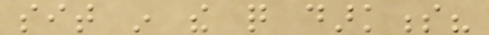sit in the quite darkness?
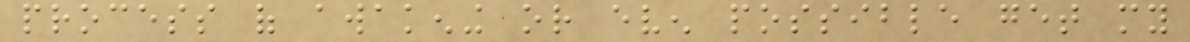process of awakening or even possible get my
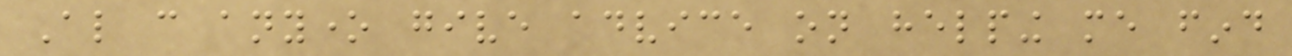Also can anyone give advice on helping me find
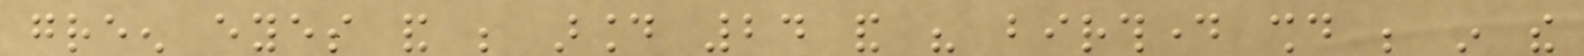green eyes and be around 24 and his birthday should be in the
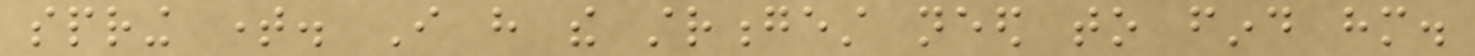spring time. I have the strongest need to find him.
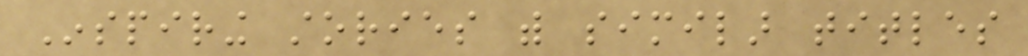Inspiring stories with similar titles
